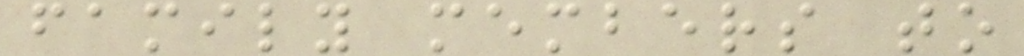family members to
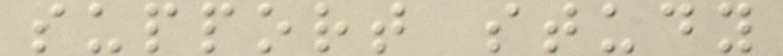support study
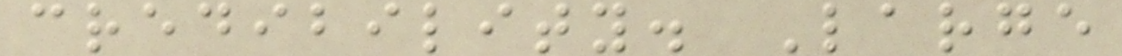credibility. Large
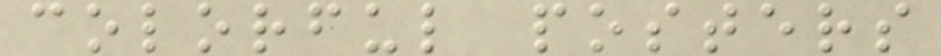colorful posters
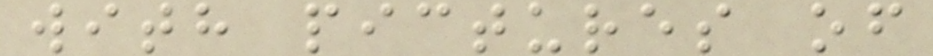with pictures of
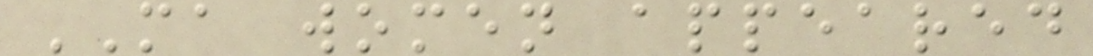MA women appeared
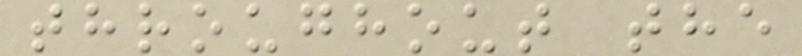throughout the
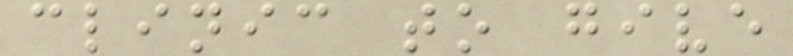clinic to give
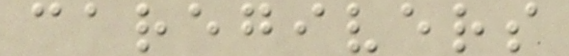caregivers
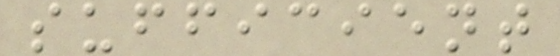sufficient
